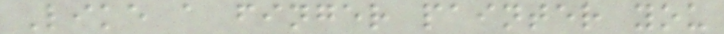Like a finger painter you
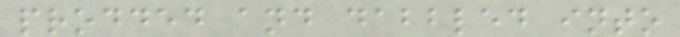prodded and dabbled into
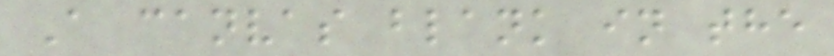A canvas blank in the
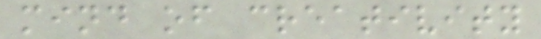mind of creativity
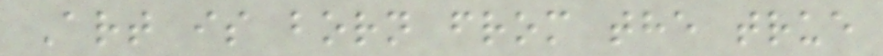Art is born from the true
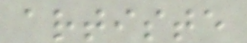artiste
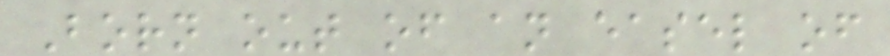Born out of an easel of
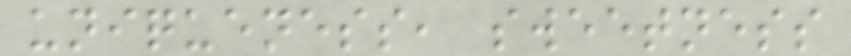uniqueness, sweetness
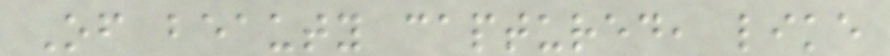Of beauty captured, like
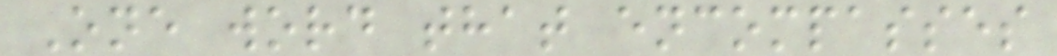One word that encompasses
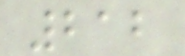212
